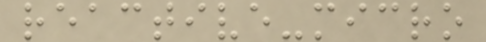reactive-micro
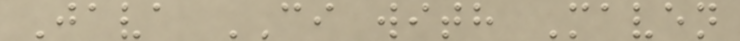Java CI with Maven
